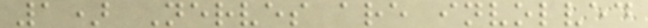1) Nerves are involved
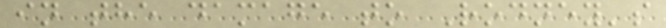in the damage to Rodney's
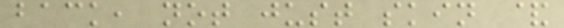back, not just skin &
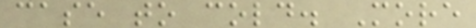case to cold. More
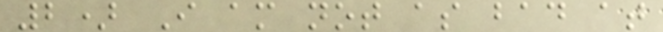2) I am not as bad at
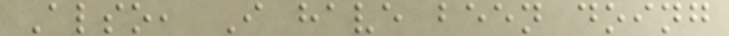Also, I have been doing
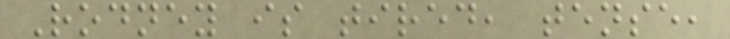Rodney is tired, tense,
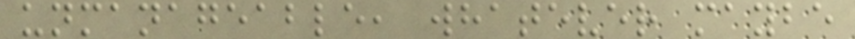unmanageable, whatever maybe
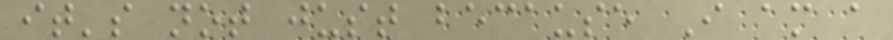it's not just because I am a
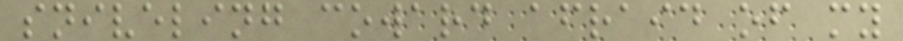sniveling coward afraid of my
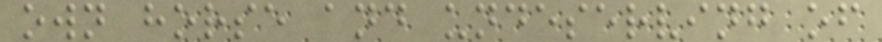own horse and undeserving of
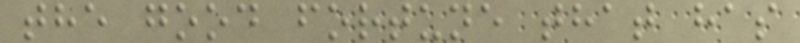the good fortune that has
